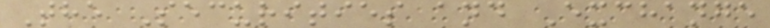The Securities and Exchange
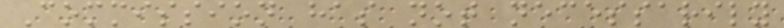Commission has not necessarily
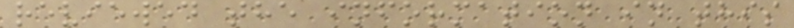reviewed the information in this
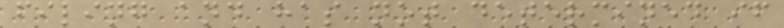filing and has not determined if
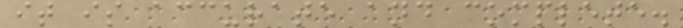it is accurate and complete.
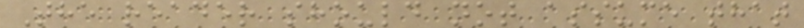The reader should not assume that
